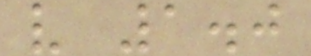v 1.0
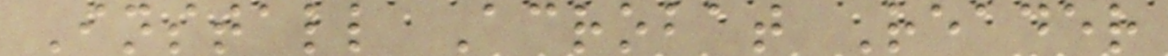Install Acrobat Reader
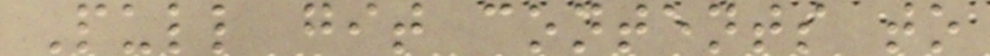Pull git contents to
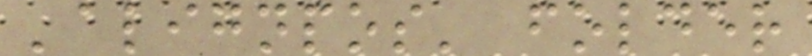'alignpos' folder
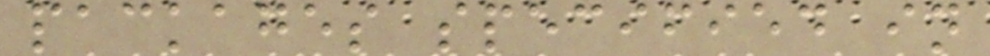packages specified in
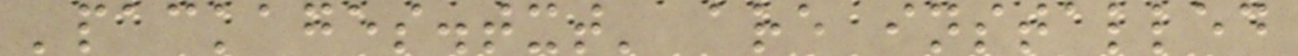'packages.txt' are installed
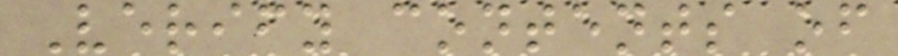Verify contents of
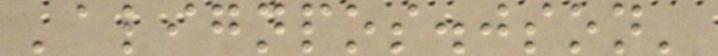'alignpos.json'
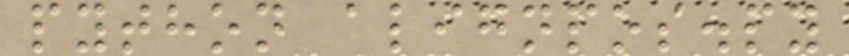python alignpos.py
